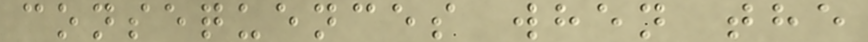consequences when the
